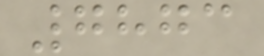7873
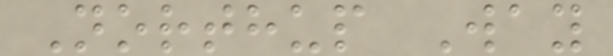Northup Way
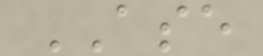ASE
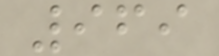969
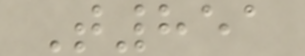T851
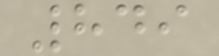849
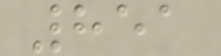851
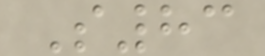S83
